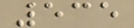535
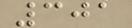301
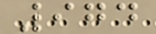974
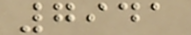7941
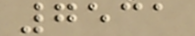7531
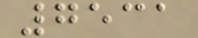7531
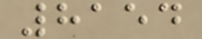8154
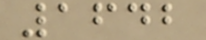1642
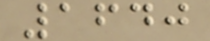1640
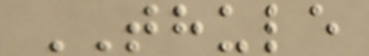THULE
